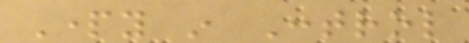Party in Control
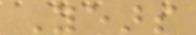Years
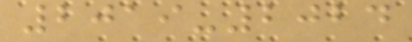2019-2024
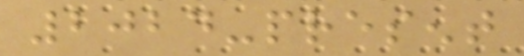2024-present
